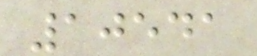10541
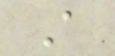A
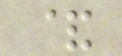&
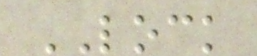LOCK
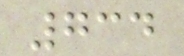734
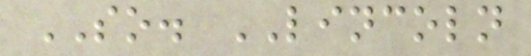SO. LINCOLN
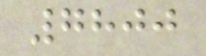7800
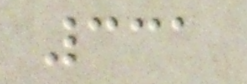331
